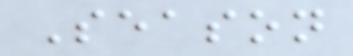Season
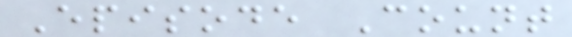Episode Count
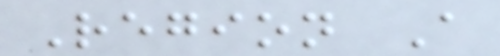Region A
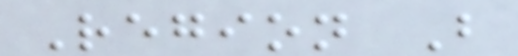Region B
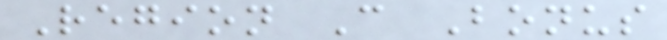Region C Bonus
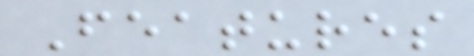Features
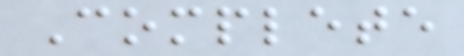Complete
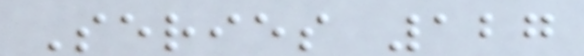Series 127
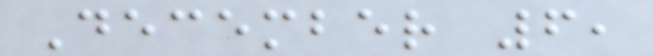December 6,
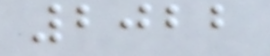2022
